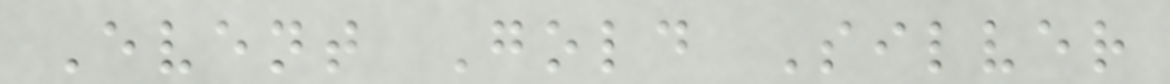Event Gold Silver
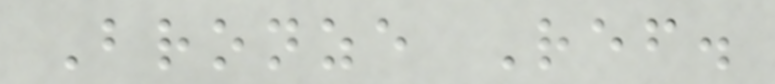Bronze Ref.
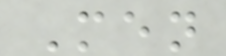Men
